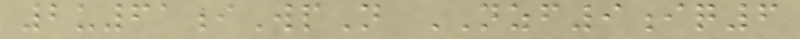2u61iWpN NZF9iq6
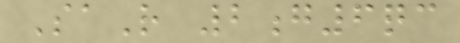SaR 2g6qc
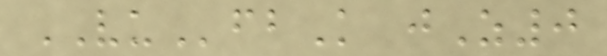VUfbK jZ0
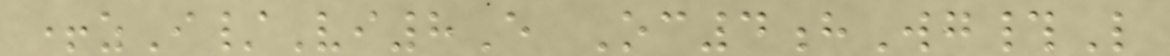+zI/Vi8E Oc4hWg#L
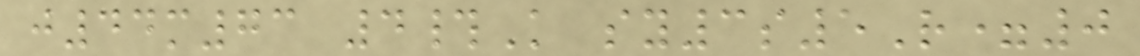j44m73 4#K sy3s5R=0
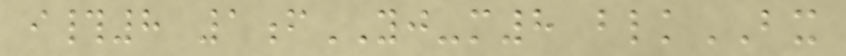i#8 1fYJ-m8 blkBX
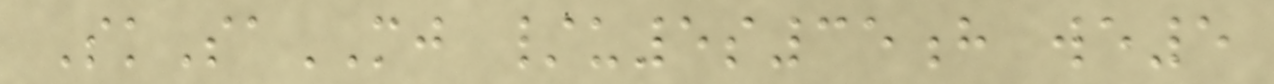SkSaMJ /u5s35h we5
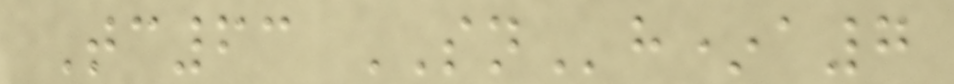Tc63 SNh*a7
